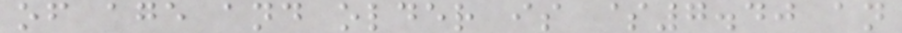of age and older is $7.40 an
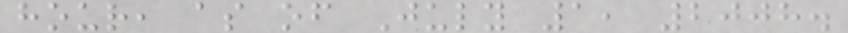hour, as of July 1, 2008.
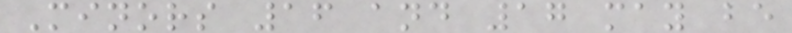Minors 16 and 17 may be
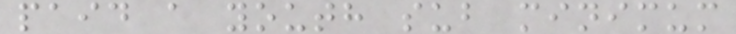paid a youth sub minimum
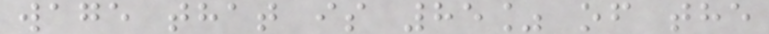wage that is 85% of the
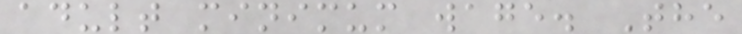adult minimum wage. The
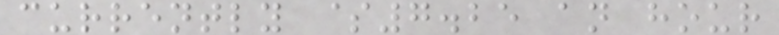currently $7.25 an hour
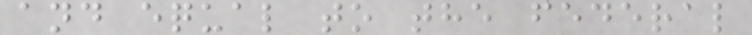and equal to the federal
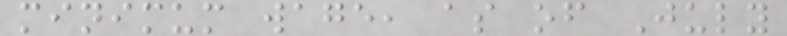minimum wage, as of July
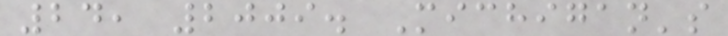24, 2009. Michigan's
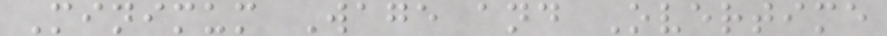Minimum Wage and Overtime
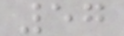57
